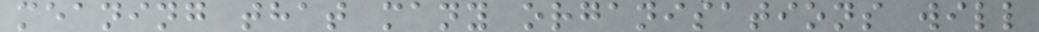meaning that many organisations will
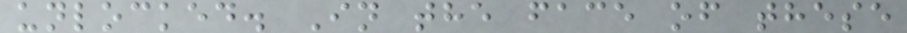unlocked. In the face of these
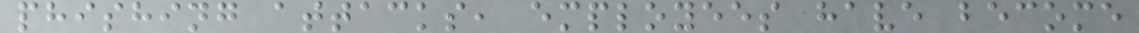phishing attacks, employees have become
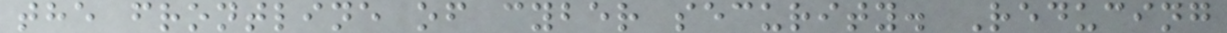the frontline of cyber security. Reducing
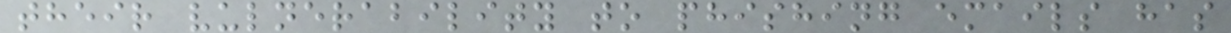their vulnerability to phishing emails has
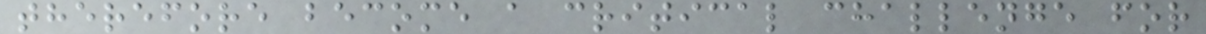therefore become a critical challenge for
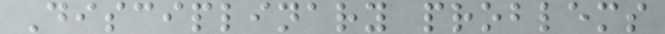Disciplinary problems
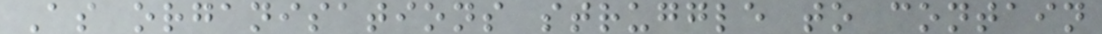As organisations struggle to contain
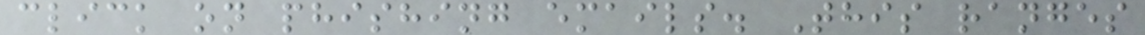click on phishing emails. This ranges
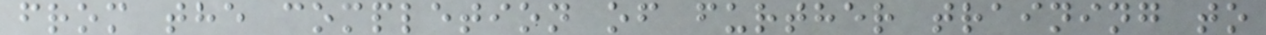from the completion of further training to
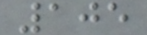105
